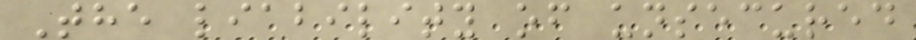The liability of unsecured
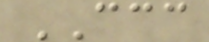CCC
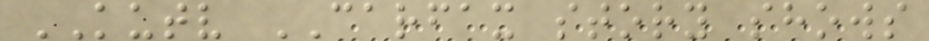KUTV CARFAX story shows
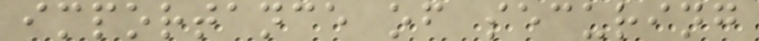importance of securing
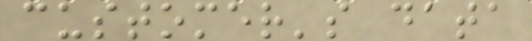customer's data
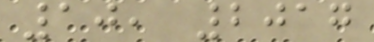10, 2017
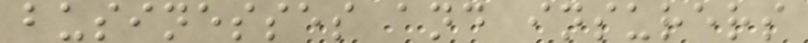businesses and insurers
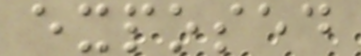exposed
